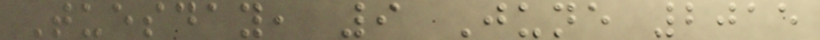Tuesday, 9 June 2015
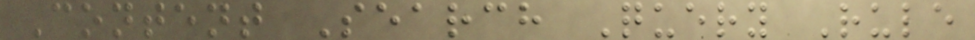Content Search Query Rule
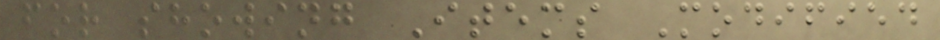for showing Items Modified
